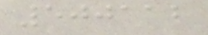500112
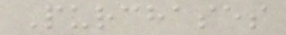Purchases
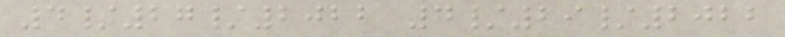4/27/2022 4/29/2022
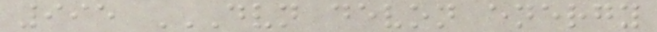995 DVN DEVON ENERGY
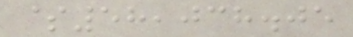$58,038.05
